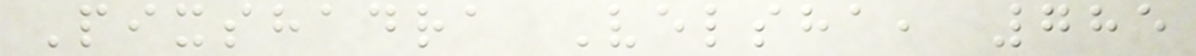Pixshadra Velsha, 785
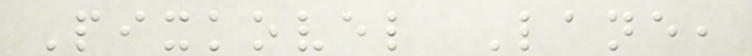Pixkovel Lane,
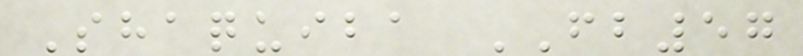Shaquiba FB57
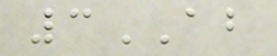3AB
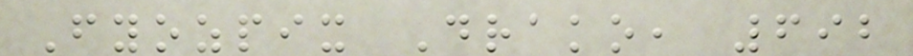Fyozpix Drako, 692
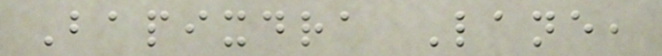Bapixdra Lane,
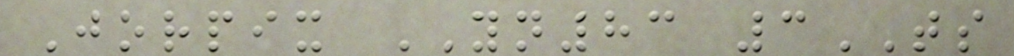Jorpix YN83 3TS
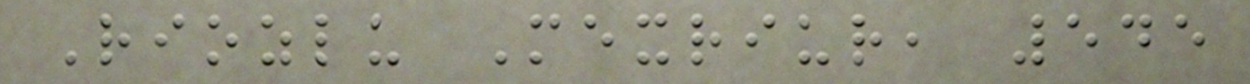Riozlu Mexriur, 545
